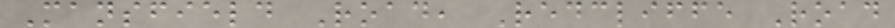Mansfield Road, Redcliffe Road
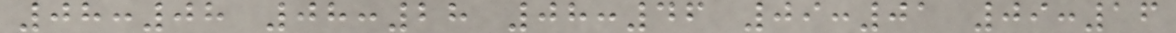08:08 08:28 08:46 09:01 09:16
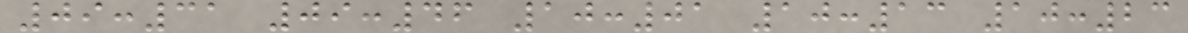09:31 09:46 10:01 10:13 10:23
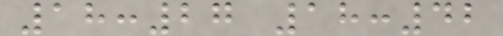18:27 18:42
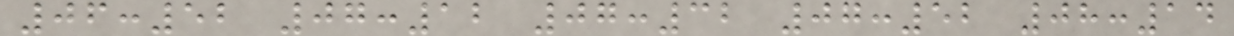06:52 07:12 07:32 07:52 08:14
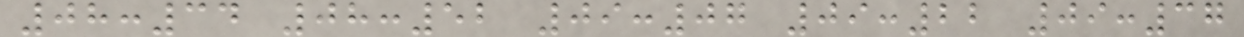08:34 08:52 09:07 09:22 09:37
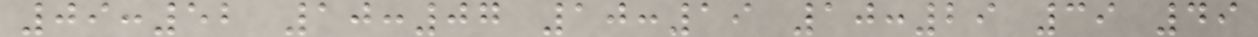09:52 10:07 10:19 10:29 39 49
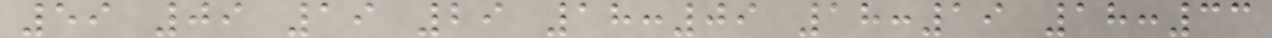59 09 19 29 18:09 18:19 18:33
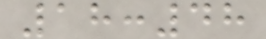18:48
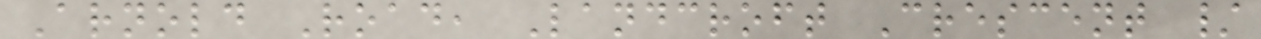Arnold Road, Landcroft Crescent /
